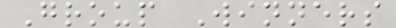Group Winners
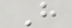H
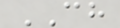CH
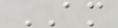AM
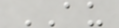AU
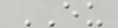EU
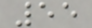55
